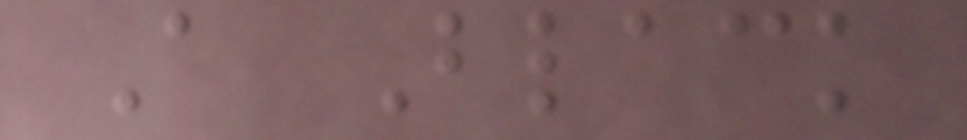A Black
